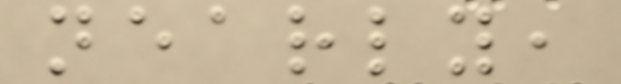nearly,
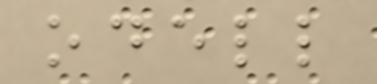odell
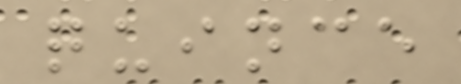quince
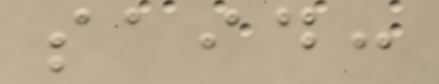said:
